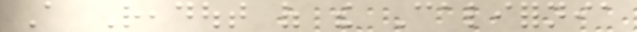A Readout of the California
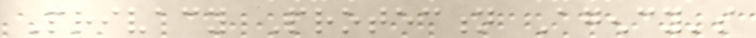Privacy Protection Agency's
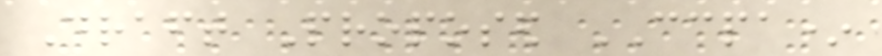Draft Proposed CCPA*
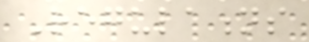Regulations
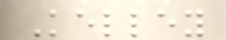Kelley
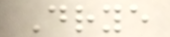Drye
